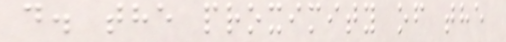d. the proximity of the
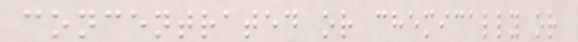concentrated or chemically or
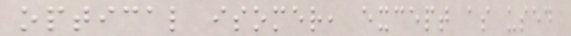optical isomer, except as used
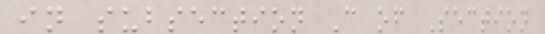in subsection C of Section
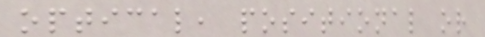optical, positional or
